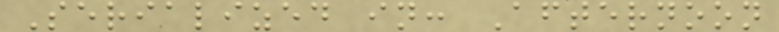Serialized in: Afternoon
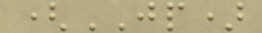(JP)
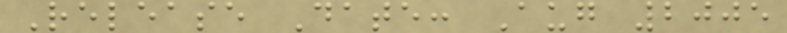Release Date: Aug 2005
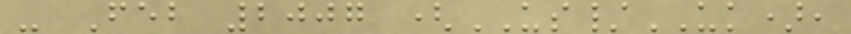- Feb 2007 (US/UK),
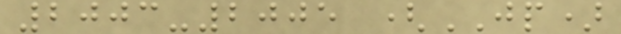2003-2005 (JP)
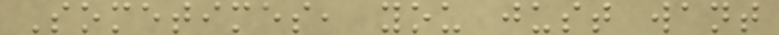Sometimes, you just want
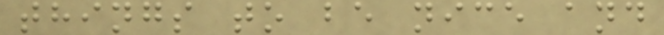things to be nice and
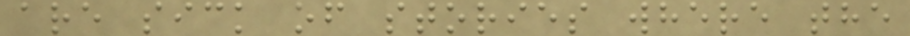are sick of stories where the
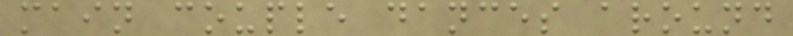main couple dances around
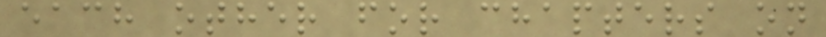each other for chapters on
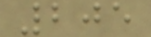205
